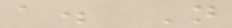a. N
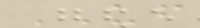UF
